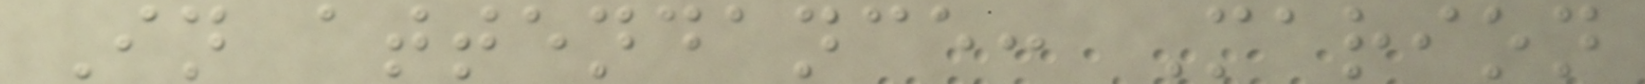In attendance: Marion
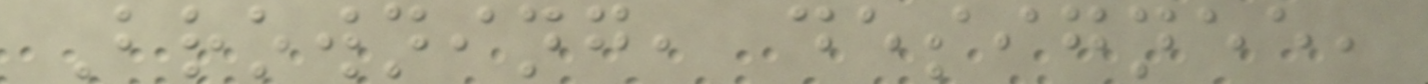Browning, designee,
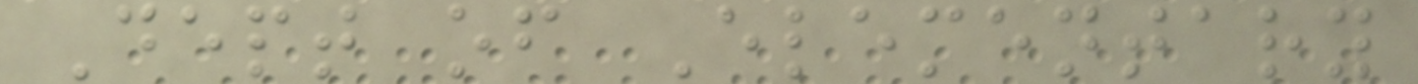Dept of Elementary
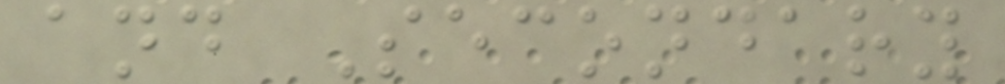and Secondary
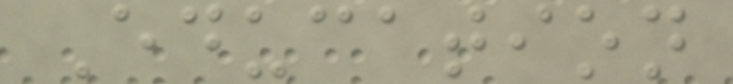Education
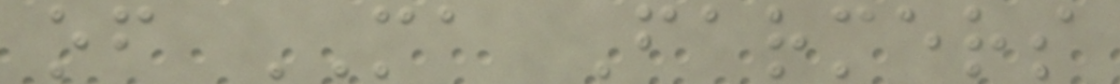of MA Farmers
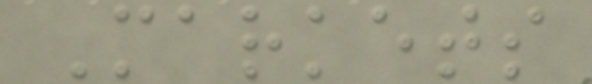Markets
